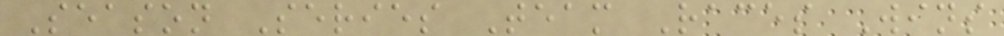Season Series Team Races Wins
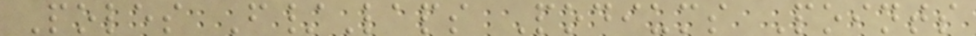Poles F/Laps Podiums Points
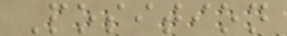Position
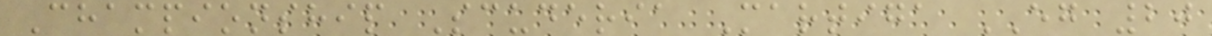Championship Scuderia Martiga EG 20
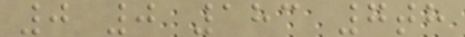0 0 183 7th
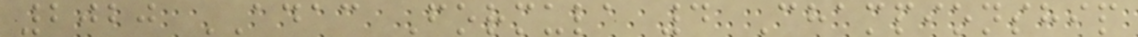2020 ADAC Formula 4 Championship
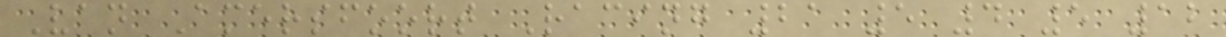Van Amersfoort Racing 21 5 4 5 12
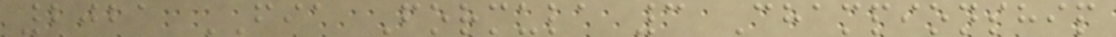2021 FIA Formula 3 Championship
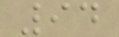94
